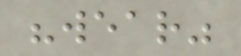"wear"
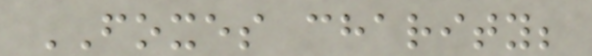FOXES charity;
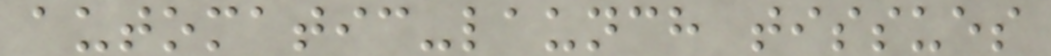automatic-launch tissues
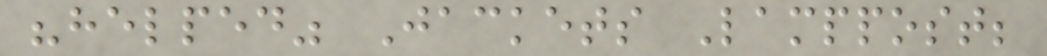"helped" Jackets Lamppost;
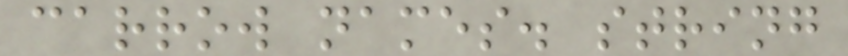carrow names. string
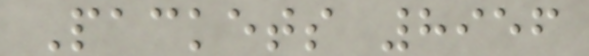Packets 8956
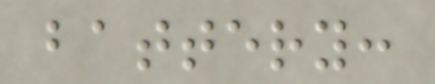battery:
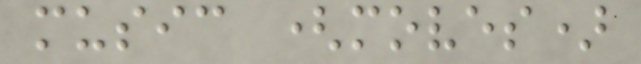music (moves)
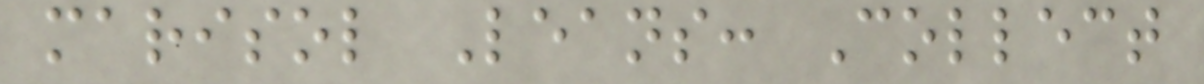marisol Leans: Collect
